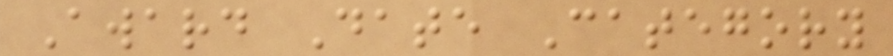Award Date Category
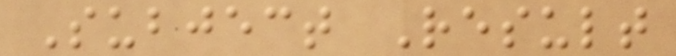Subject Result
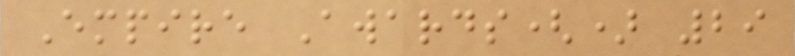Empire Awards() 29
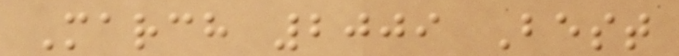March 2009 Best
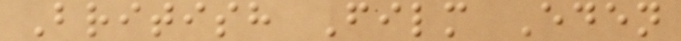British Film Eden
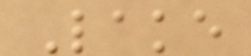Lake
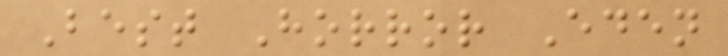Best Horror Eden
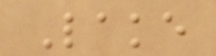Lake
